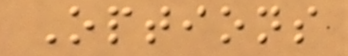Options
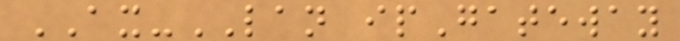AX-LAN ipGateway
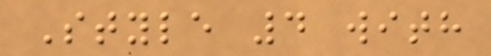Style 4 with
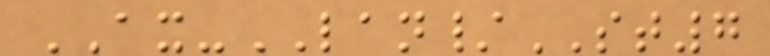AX-LAN/ST7
